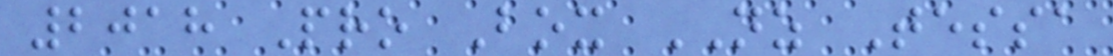2018 Pro Box NZ Tessa
